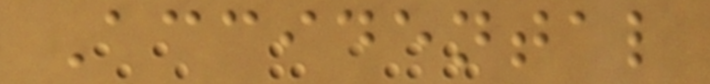Accidental
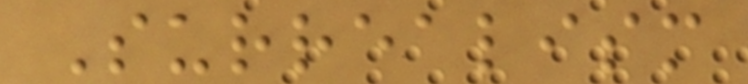Surrealism
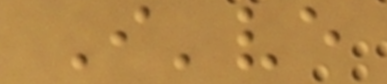I've
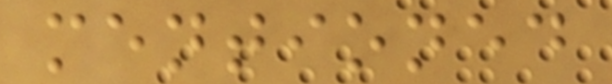mentioned
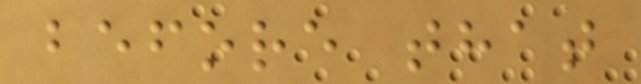before that
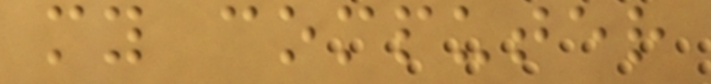my computer
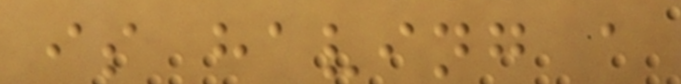is having a
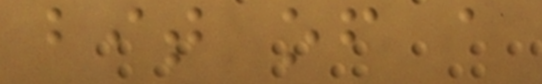bit of a
